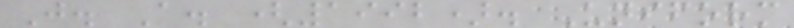J. A. (1992). Uniform
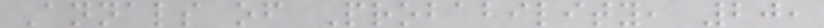Annals of Probability, 20,
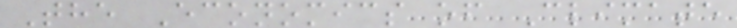The Economics of Climate
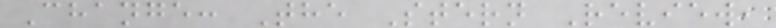Change: The Stern Review,
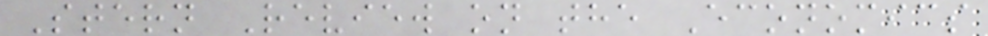Stern Review on the Economics
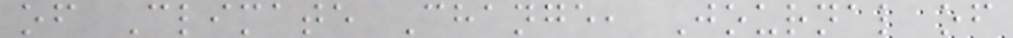of Climate Change, Journal of
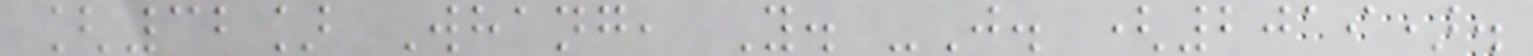[32] Whang, Y. -J. (2019).
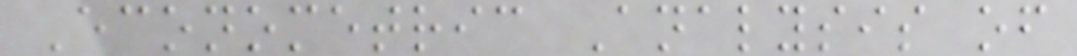Econometric Analysis of
